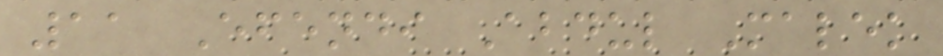11 Efendi Abdul Malek
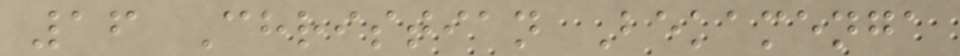16 Christian Bekamenga
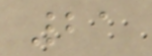21
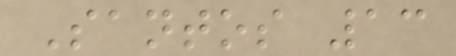Santos 13
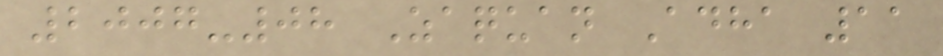2007-08 Zaquan Adha 11
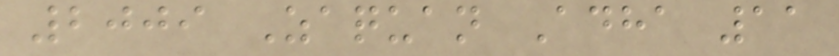2009 Zaquan Adha 11
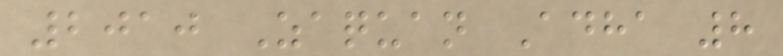2010 Zaquan Adha 8
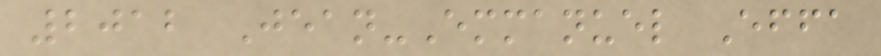2012 Jean-Emmanuel Effa
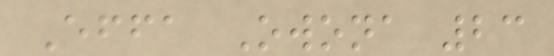Effa Owona 23
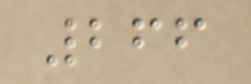266
